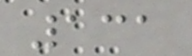131
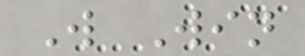W Win
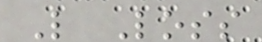L Loss
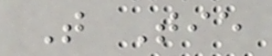T Tie
